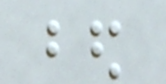bed
